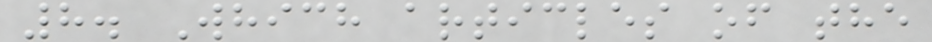8. Which articles of the
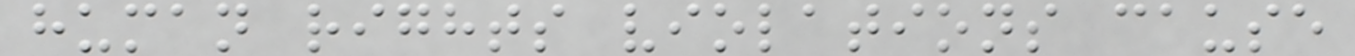human rights violations cause
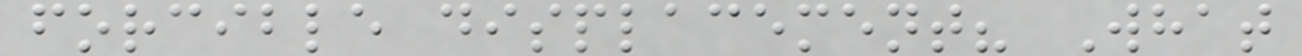forcible displacement? What
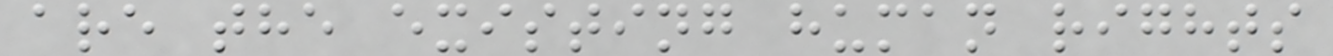are the existing human rights
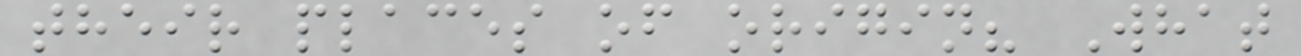their places of origin? What
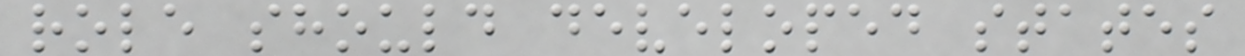role should developed states
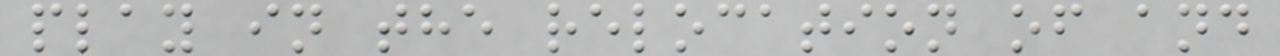play in the relocation of and
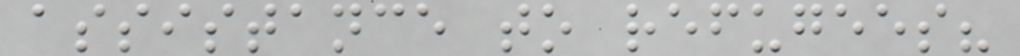assistance to refugees?
